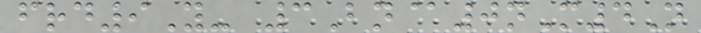frd9Y- 3Bn@0nM4N
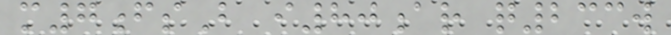m7fsB i80ar q233w
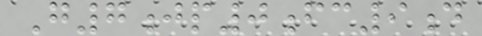G7jp0fc9d
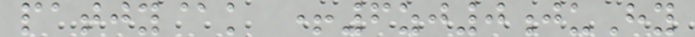patjy@k +6zj0juHy
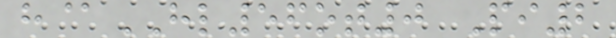h@HL56ot0 Pi2
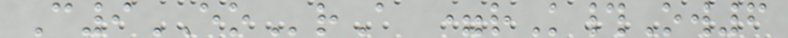C9EOrA =rK#Ow6
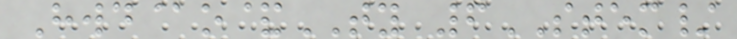Hwd@o&TY 6STEM/
